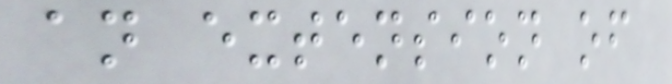an extension of
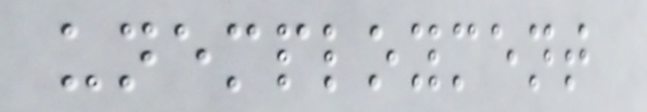unemployment
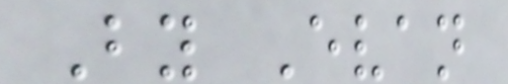By Evan
